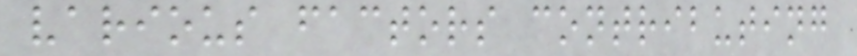various factors contributing
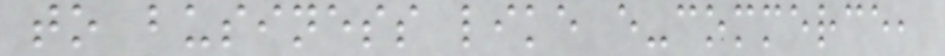to business like e-commerce,
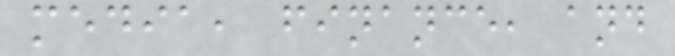media, finance, and
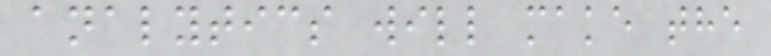analytics will make the
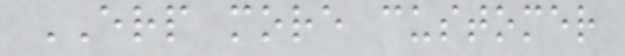ERP more customer
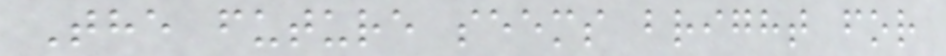The future seems bright for
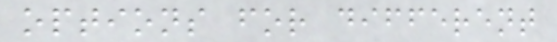options for different
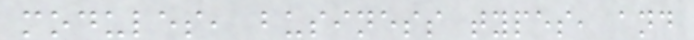modules, business types, and
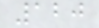120
